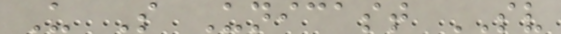U S Unicast SV
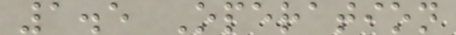1.5 Operation
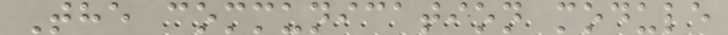The communication module
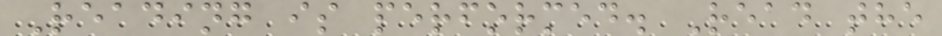Reading is performed. Read the
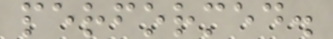performed.
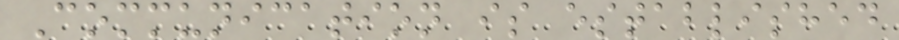Communication is established
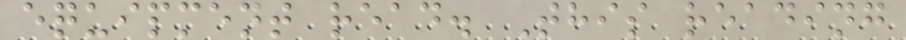equipment read. This reading
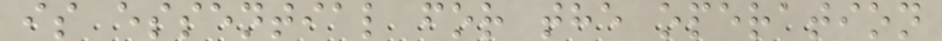is essential for the operation
